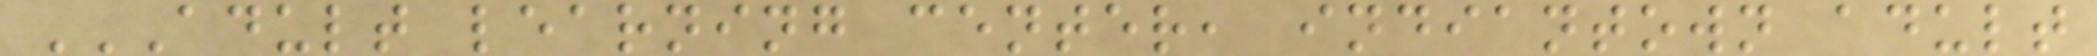ADULT LEARNING CENTER, INDIANTOWN ADULT
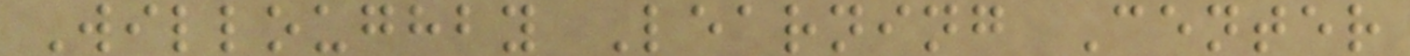Willoughby Learning Center
